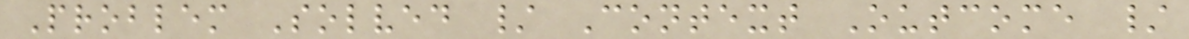Problem Solved / Context Outcome /
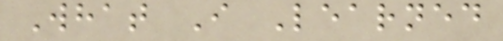What I Learned
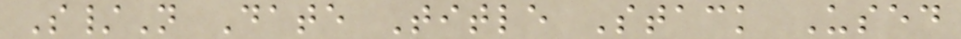S/N Date Title Stack Used
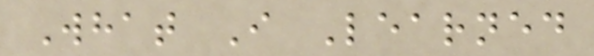What I Learned
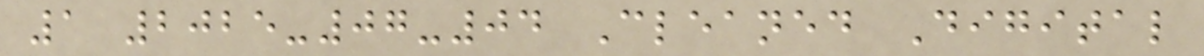1 2025-07-04 Cleaned Digital
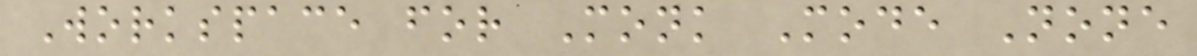Workspace for Monk Mode None
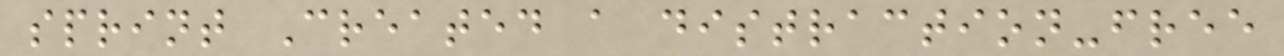sprint Created a distraction-free
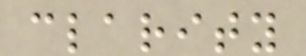clarity
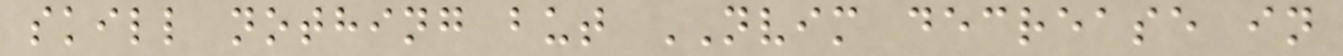skill nothing but NVIM decrease in
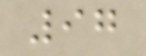97
